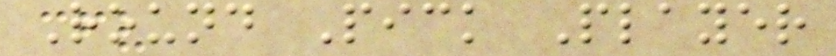Round Pick Player
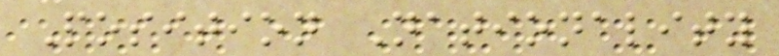Position Nationality
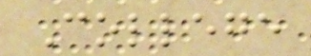College
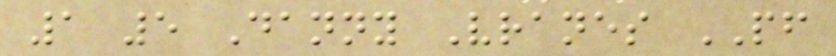1 5 Danny Vranes PF
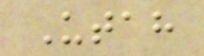Utah
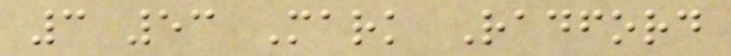3 53 Mark Radford
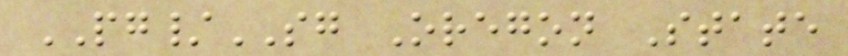PG/SG Oregon State
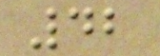42
